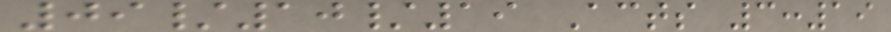09/10/19 Acts 3:19
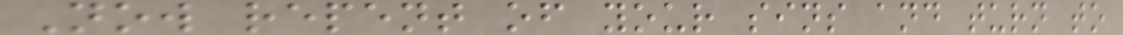Now repent of your sins and turn to
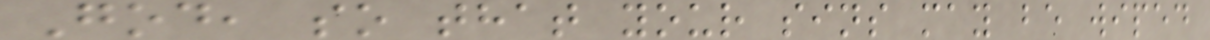God, so that your sins may be wiped
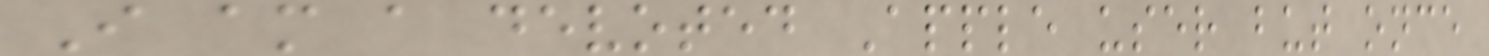I am a devoted Apple user but once
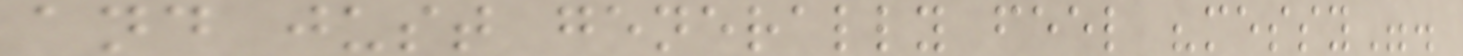and just generally feel "messy".
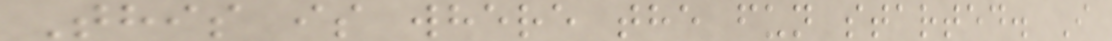This is where the fun started. I
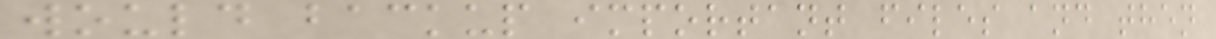would backup important files and then
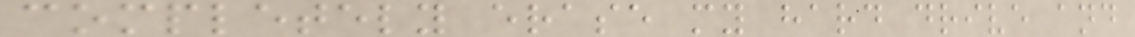completely erase my hard drive and
